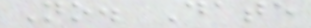No. Date
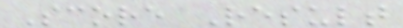Score Result
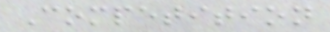Competition
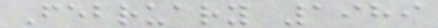February 1989
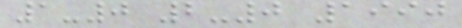1-0 2-0 1990
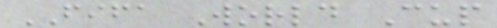FIFA World Cup
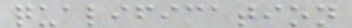qualification
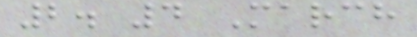2. 4 March
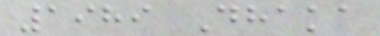1989 Dhaka
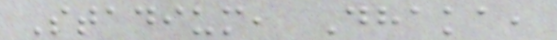Stadium, Dhaka,
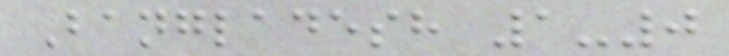Bangladesh 1-0
